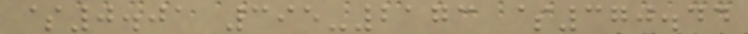$0.01 395-2173 $370.44
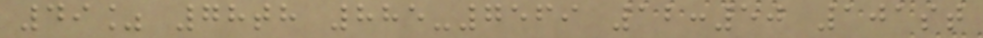49% 78th 885-7569 12:50 101st
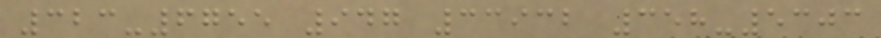323-6755 947 33932 358-5303
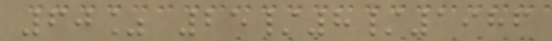60% 25/8/1986
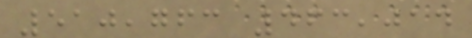510,763 463,014
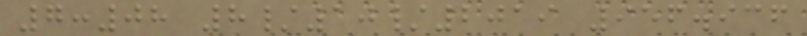7:08 8/10/2019 956.936
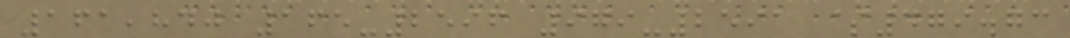161,840 165-2596 979-2591 $479.73
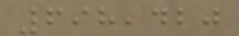698,420
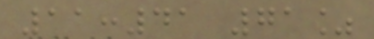11:41 71%
